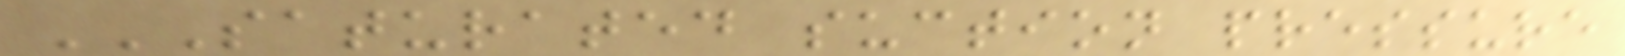SATURATED SUCTION PRESSURE
